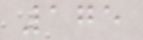175
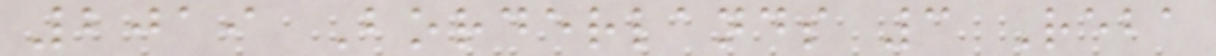2019 Borderlands 3 Reba
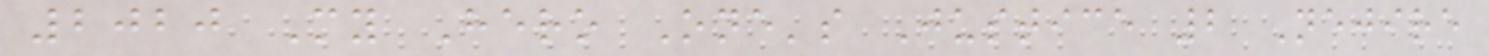2020 My Hero One's Justice 2 Nejire
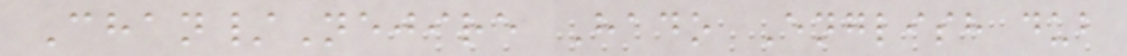Chan/Nejire Hado English dub
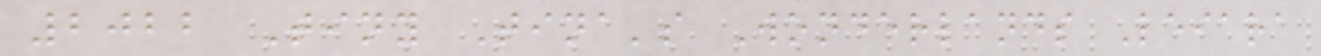2022 Tiny Tina's Wonderlands Leiara
